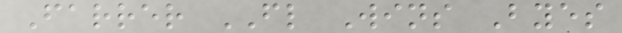Farrer FL Wins Byes
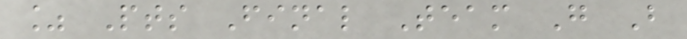% Pts Final Team G B
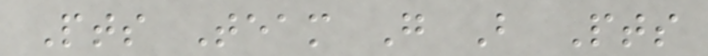Pts Team G B Pts
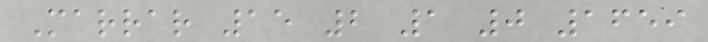Marrar 15 2 1 0 1659
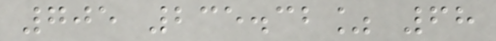705 235.32% 68
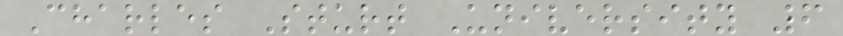Charles Sturt University 6
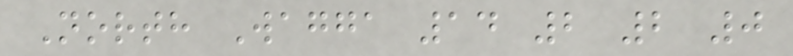North Wagga 14 2 2 0
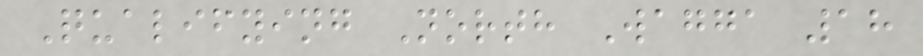Qualifying North Wagga 18
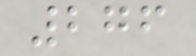276
